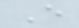E
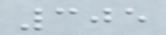305
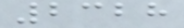2328
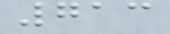713
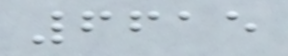6615
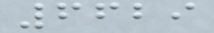6629
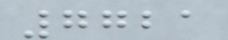7721
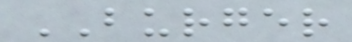BURGER
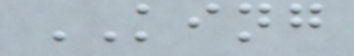KING
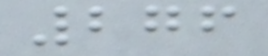276
